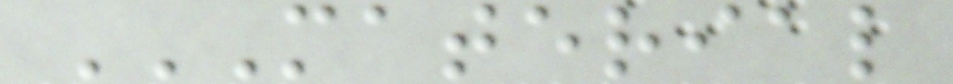MATERIAL
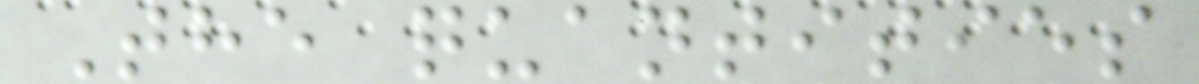The quantities
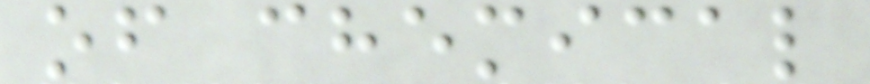of chemical
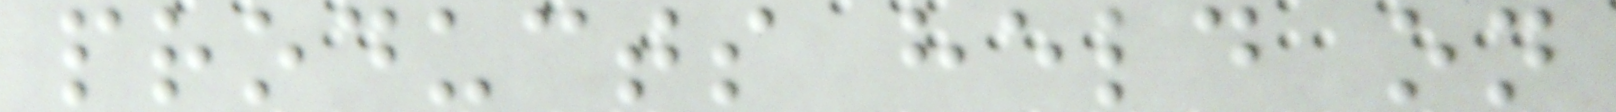products held on
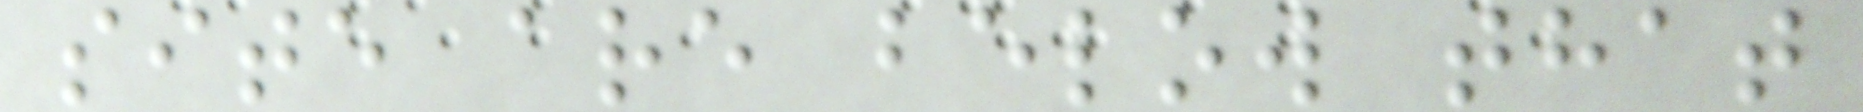site are below that
